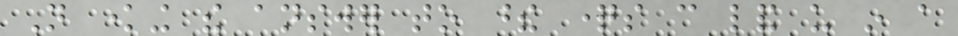Not knowing the answer to these questions can land us in a
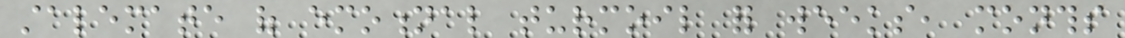stalemate of emotional turmoil for weeks, months
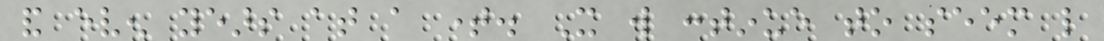and even years at a time. It will continue to seem like
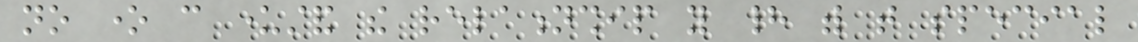no one can understand the relationship you had with that special
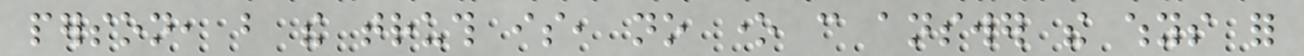person, but the truth is, no one can answer the whys for
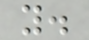you.
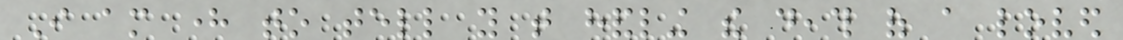I am here to tell you that handling the death of a loved
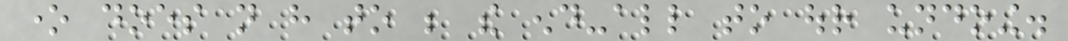one does not have to be the end-all to our undoing.
